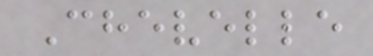Chevelle
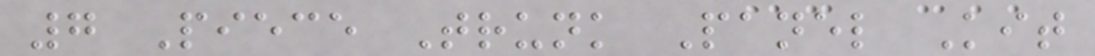7 Piece Trunk Panel Kit
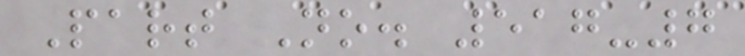Part No. 517-7
